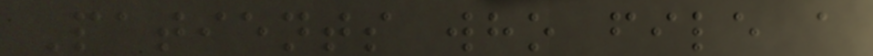Patients who file a
